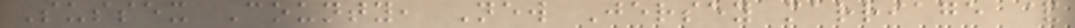Sussex County, New Jersey marriage &
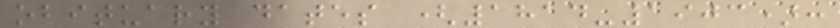obituary dates (1814-1903):
